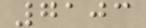7103
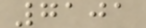7101
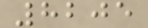8205
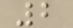2
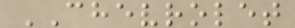CHEVROLET
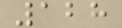128
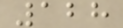128
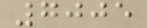7005
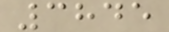3845
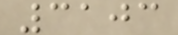3103
